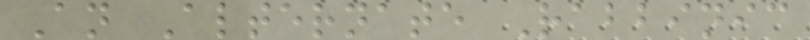An Alternate Rabbinic
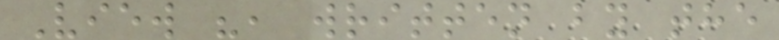View ", written by the
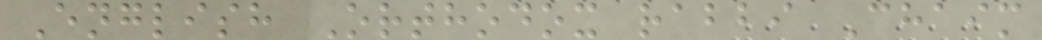English Orthodox rabbi Chaim
